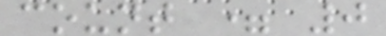count = 0
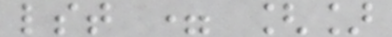lst = []
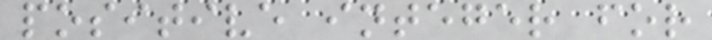positive integer for
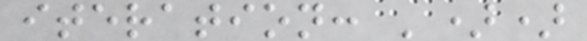iteration: '))
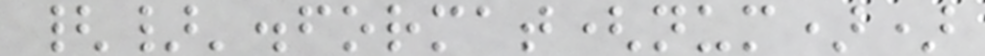{}'.format(num))
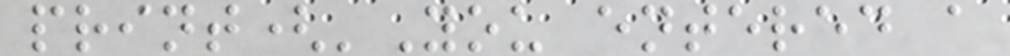print('You entered a
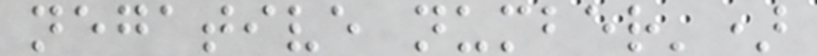negative number')
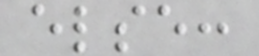else:
